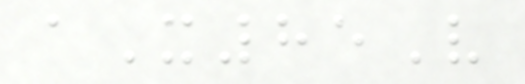aX85V
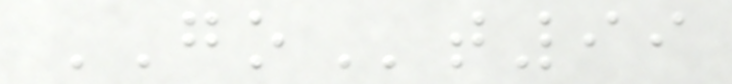GOt99
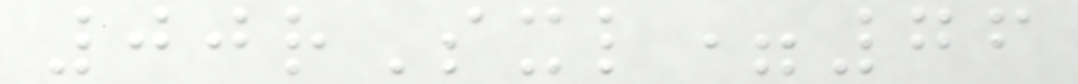00rSxl=76
